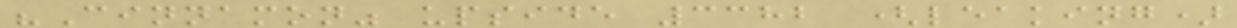"Cinnamon" upside 3382 (leaking)
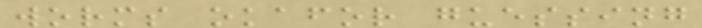worms okafor guessing
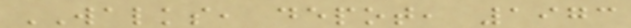WALKS, depot, 1973
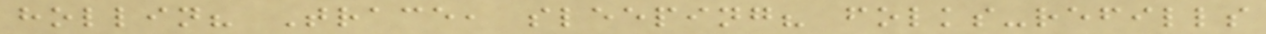hollin? Trace, sleeping? folks-refills
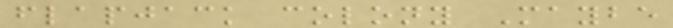flapjack colony Maybe
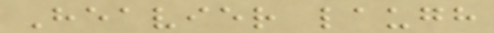Heavier laugh
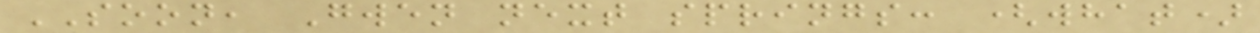SOON, Gwen next springs: (what)
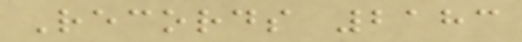Records 2183
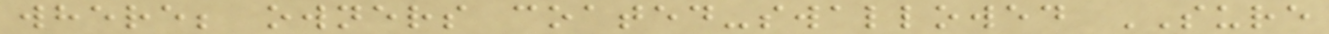where; owners coated-swallowed SURE
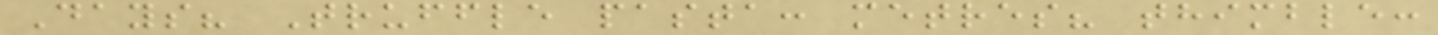Days? Truffle pasta: metres? thimble:
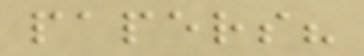papers?
